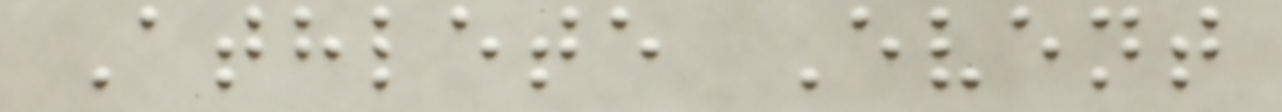Athlete Event
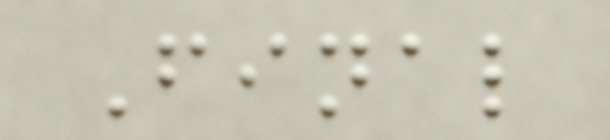Final
